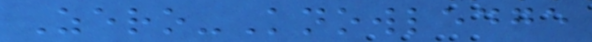Zero-Knowledge
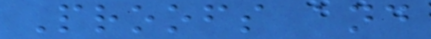Proofs and
